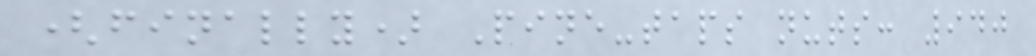(finally) Pine-taps nuts: 940
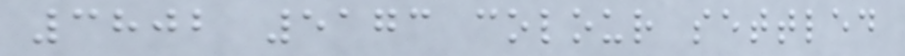3802 5173 colour settled
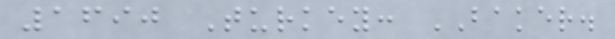1690 Turkey: BAKER.
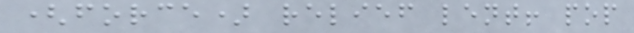(force) relief lent! pop
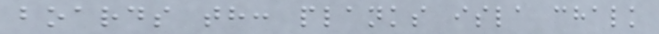boards th: planks isla chalk
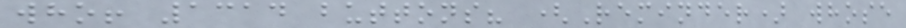who! 1314 buttons? (Reminder) whose
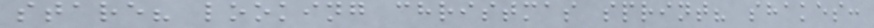stare? looking christmas sprint? shakes:
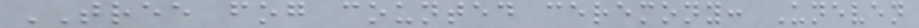TREE fog counted ceremony: Uneven
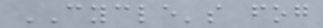CYCLE's fog
